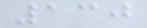130
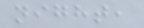night,
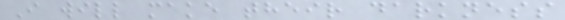I will make their darkness
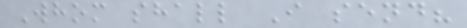Whom shall I send?
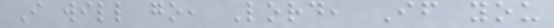I will go, Lord, If you
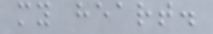my heart.
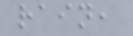rain,
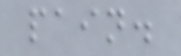pain.
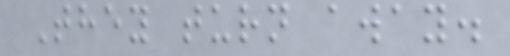They turn away.
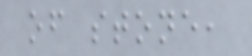of stone,
